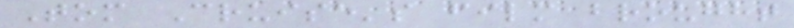Tom Cruise's film brought
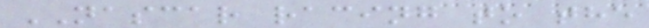NASCAR racing to the
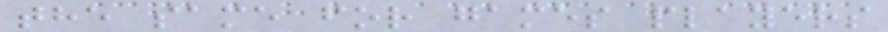the same for games players
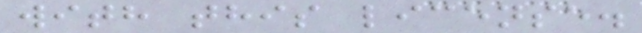with this license.
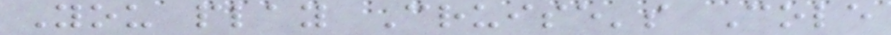You play Cruise's Cole
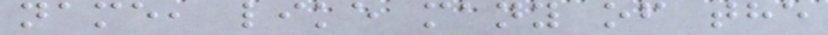name, like many of the
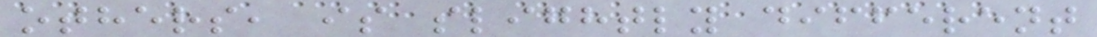others, is slightly different
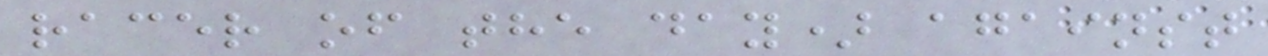racer of the day) against
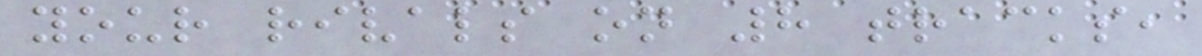your rivals on 8 tracks,
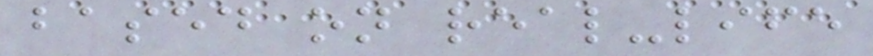based on real-life
